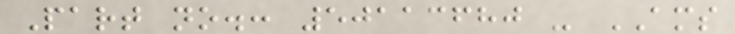Part no.: 50113680 - AMS
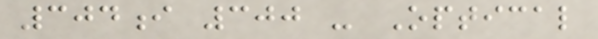304i 300 - Optical
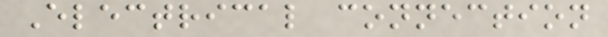Electrical connection
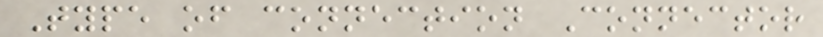Type of connection Connector
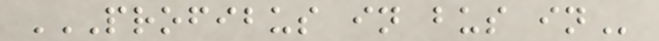PROFIBUS IN BUS IN
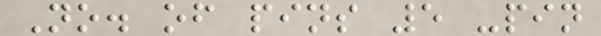No. of pins 5 -pin
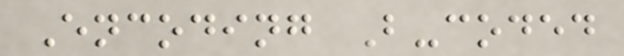Encoding B-coded
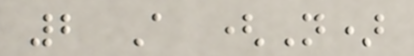2 A (N)
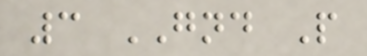3 GND P
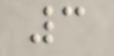3
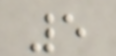5
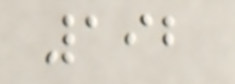192
